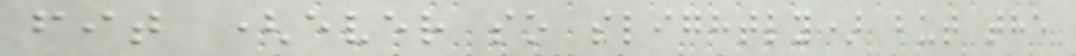fit (ever so slightly) but the
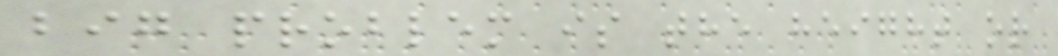big problem is the height or
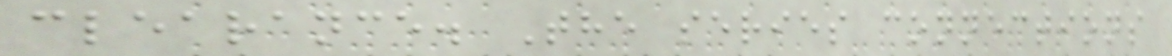clearance. The series connections
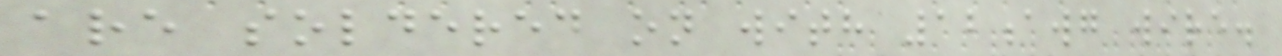are soldered on with 12awg wire.
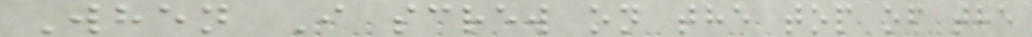When I screw on the top of the
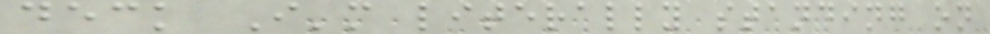deck I'm literally standing on
